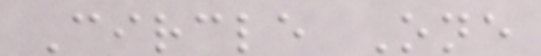Circle One
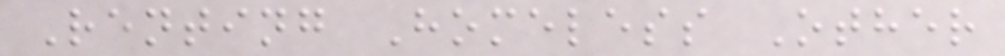Renting Homeless Other
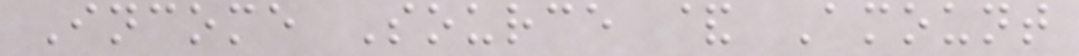Income Source & Amount
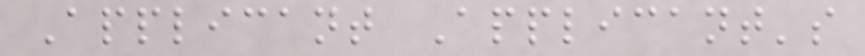Applicant Applicant's
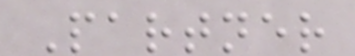Partner
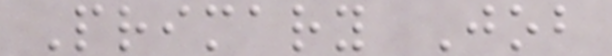Primary Job
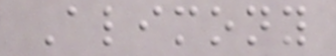Alimony
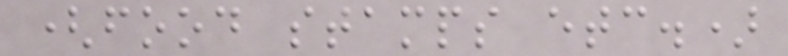(food stamps etc.)
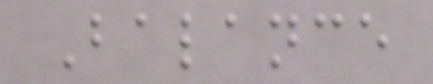Balance
